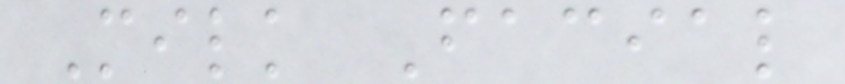Milk Facial
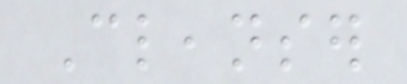Cleanser
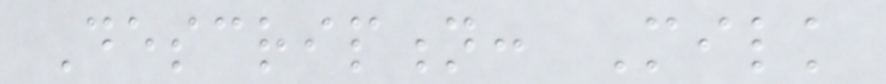Description: Milk
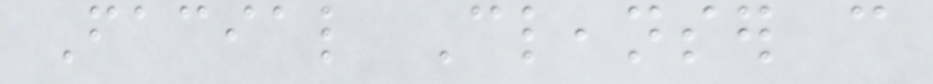Facial Cleanser can
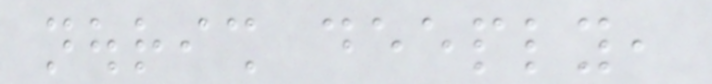nourish deeply,
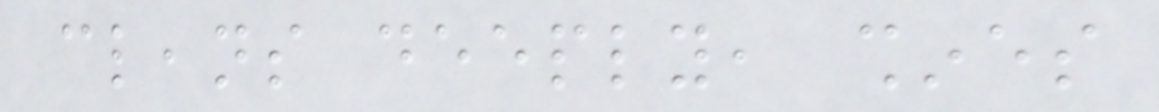cleans deeply, shines
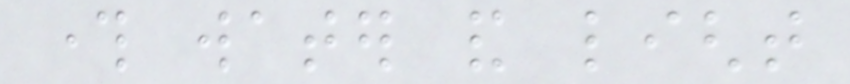through water and light
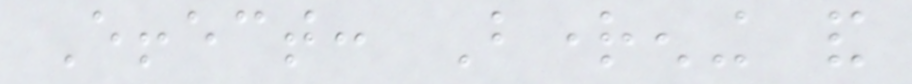Effect: Brightening and
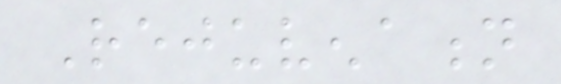Rejuvenation
